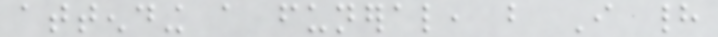attending a funeral, but I had
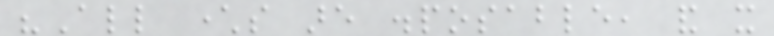"All characters are disposable, and it
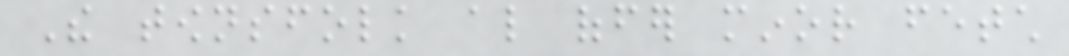The townsfolk also offer minor fetch
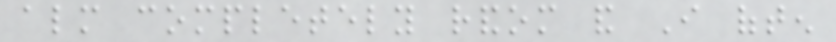almost completely random and I often
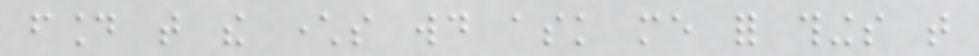found that the characters would ask me for things that
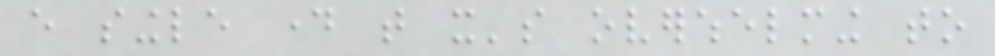every single day that it's overwhelming to
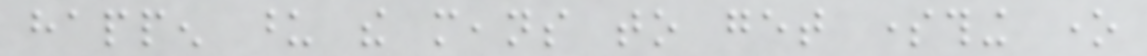happen upon the means to get something one
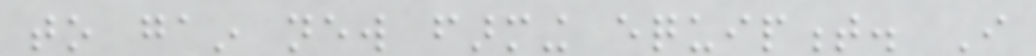to gain new farming equipment. I
